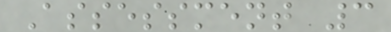Assessment 3
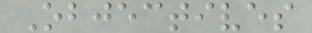Objectives
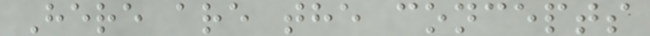Here are the concepts
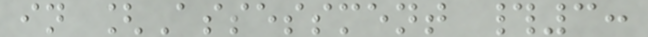in [Assessment #3:
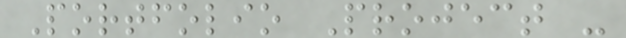Portfolio Project -
